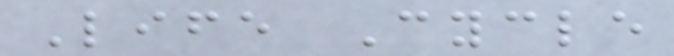Life Cycle
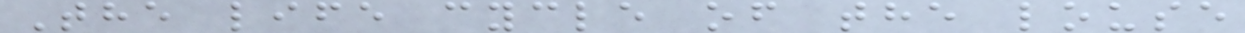The life cycle of the louse
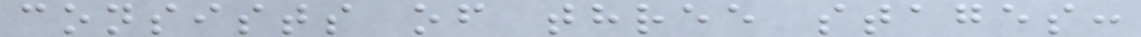consists of three stages:
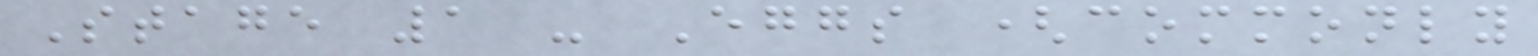Stage 1 - Eggs (commonly
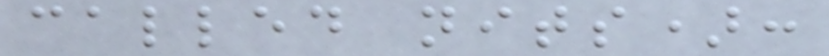called nits):
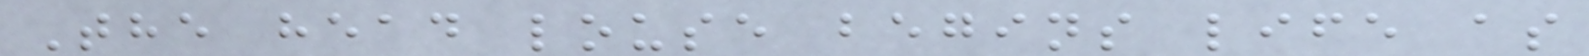The head louse begins life as
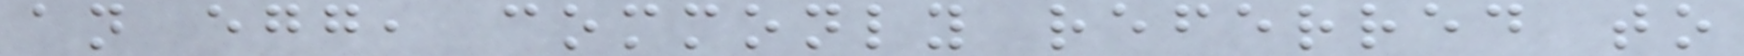an egg, commonly referred to
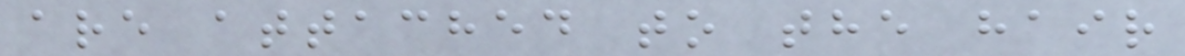are attached to the hair
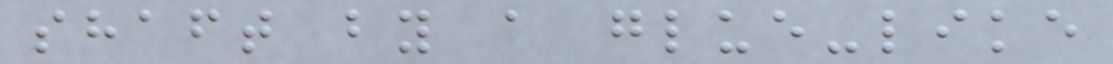shaft by a glue-like
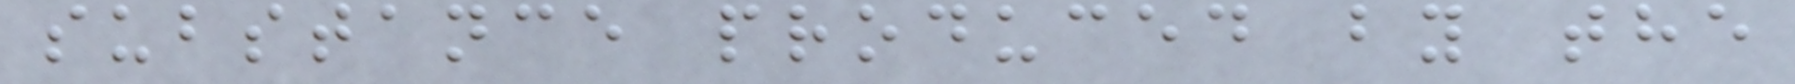substance produced by the
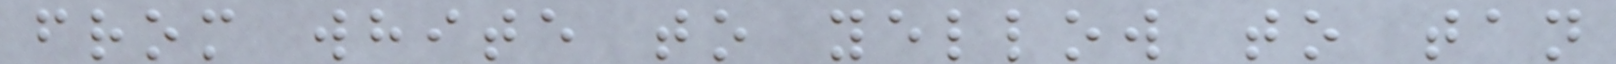from white to yellow to tan
